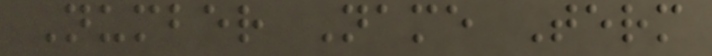Number Name Term
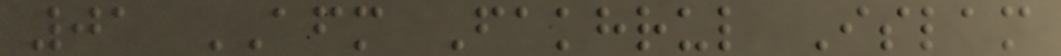01 AFM Fakhrul Islam
